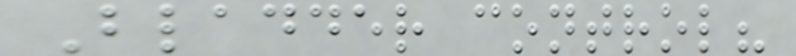Bladder control?
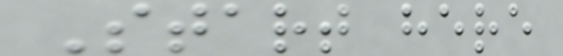Start here
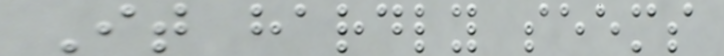It hardly seems
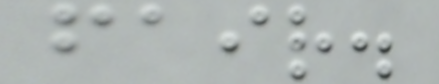fair.
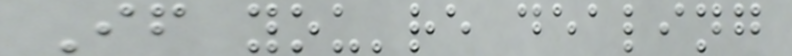If you're dealing
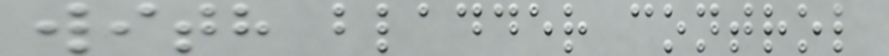with bladder control
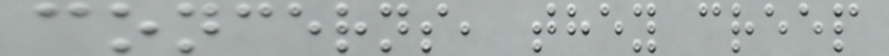concerns, they creep
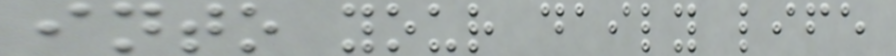into your daily life
